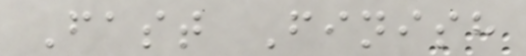Fast Finish
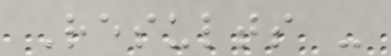Results -
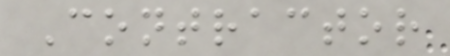Contractor
